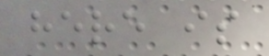here is
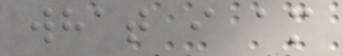what i am
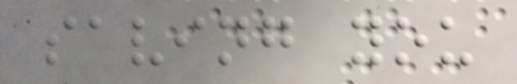saving you
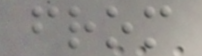from
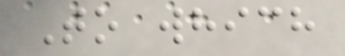To which
